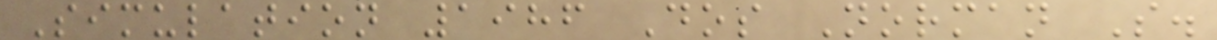Simulation 1986 Dos Norman S.
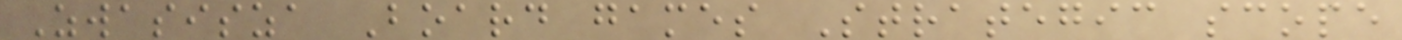Zwasisza Board games Strategic scope
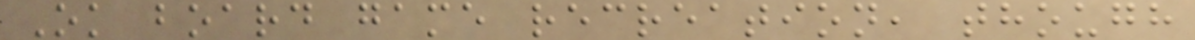Ok board game recreation, though
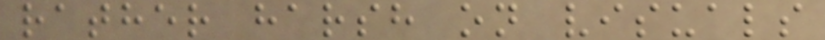rather harsh on visuals
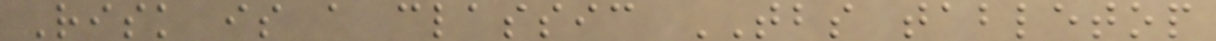Risk is a classic TBS tabletop
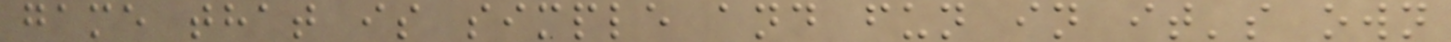game that is simple and fun in it's own
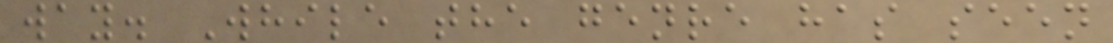way. While the genre has seen
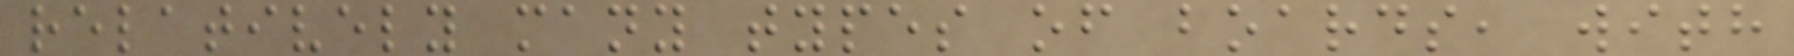relatively many types of boards, with
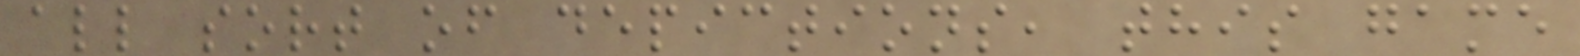all sort of depictions, this game
